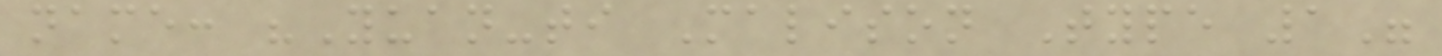name: "Yuan-ti Malison Type 1"
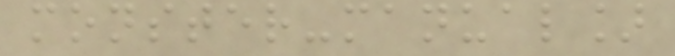monster-manual]
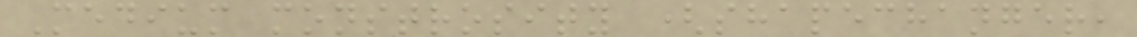Medium monstrosity (shapechanger,
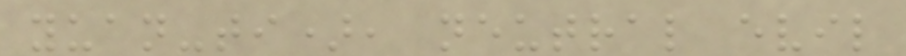yuan-ti), neutral evil
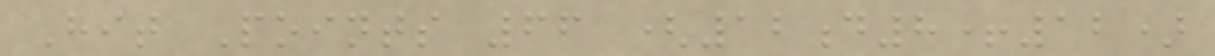Hit Points 66 (12d8+12)
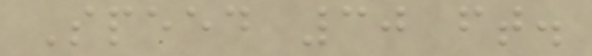Speed 30 ft.
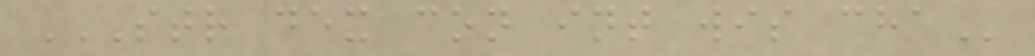STR DEX CON INT WIS CHA
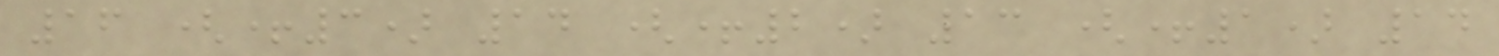16 (+3) 14 (+2) 13 (+1) 14
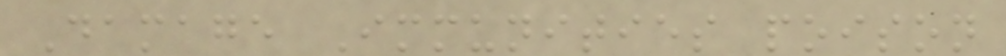Damage Immunities poison
